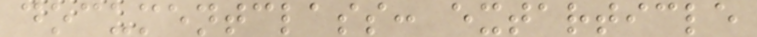documentclass: extarticle
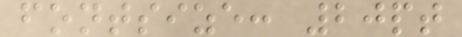fontsize: 20pt
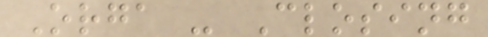Orga - Closing
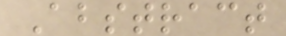Abstract
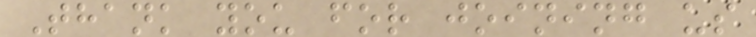Thank you for joining us
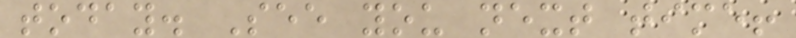today. See you next time!
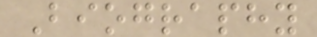Biography
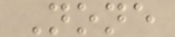None
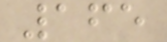165
